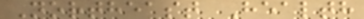Northeast Health
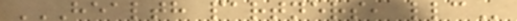HEALTH PARTNERS, LLC
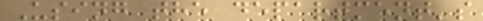Using the department's
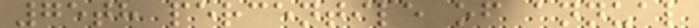75th percentile of annual
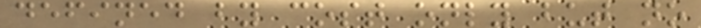defined by cost only but no
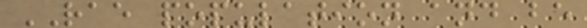RAE population and be
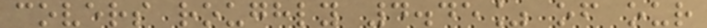covers roughly 4.45% of our
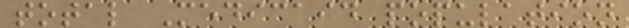total Medicaid population
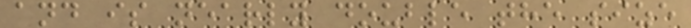and is nearly double the size
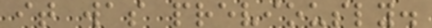it was previously.
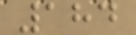184
